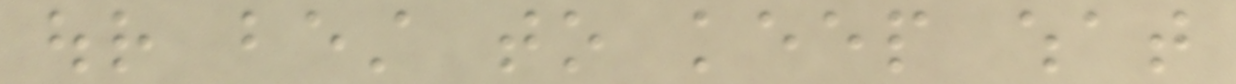our best to keep what
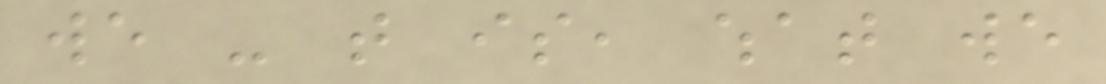we - that is, what we
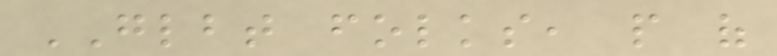GLBT folks, people of
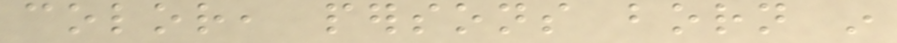color, persons born in
